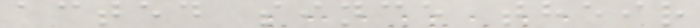acted since their
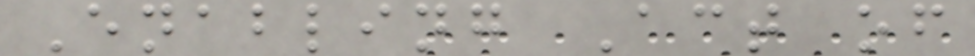Enabling Act of
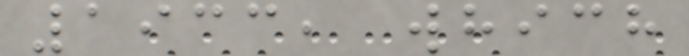1933, which
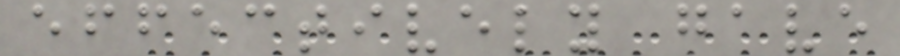effectively gave
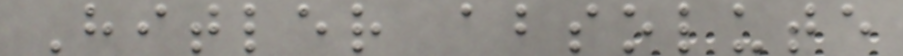Hitler absolute
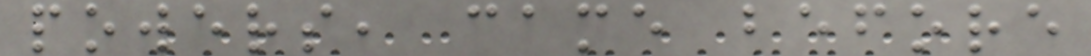powers, came before
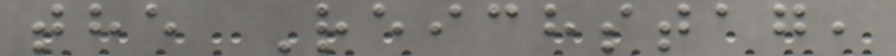the Reichstag,
